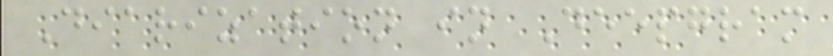Diarization in Deepgram
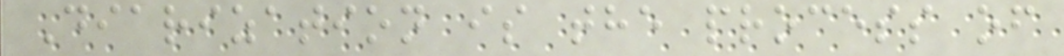Diarization is the process of
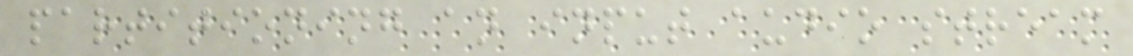partitioning an input audio stream
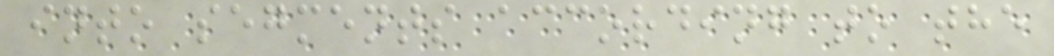into segments according to the
